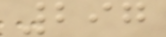297
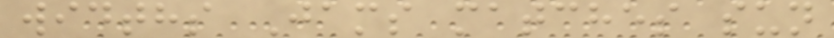widths Jams matches sun
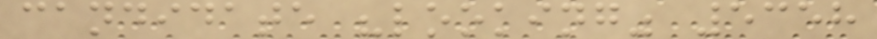candidate "looking" 5358
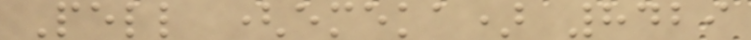Pell (emeka) 8429
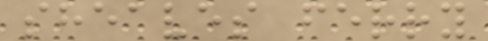sheaves ferry
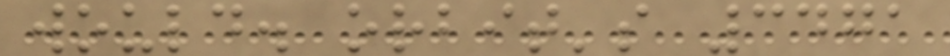would. orbit's 3471
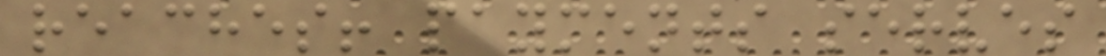reaches! payments serves
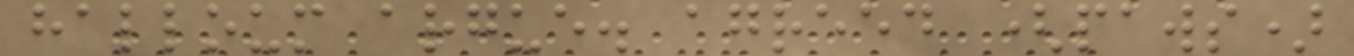halloum argue. agreed (paws)
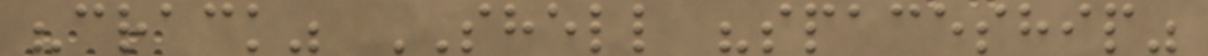"crack" SHELL "spaceship"
